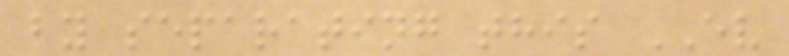by separating this EV
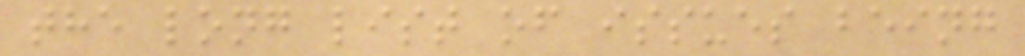the long list of issues being
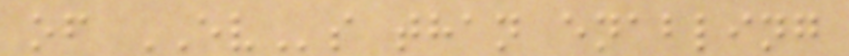of EVs than enabling
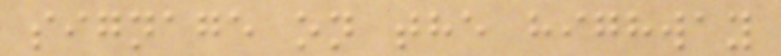signage on the highway
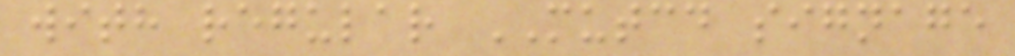with regular MUTCD signage
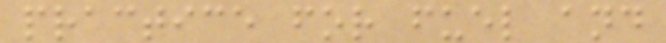practice for fuel and
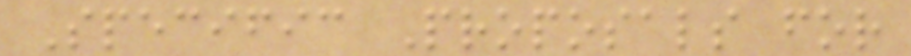Specific Proposals for
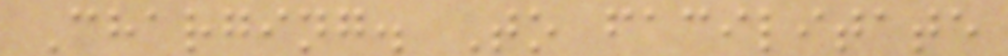Charging. To facilitate
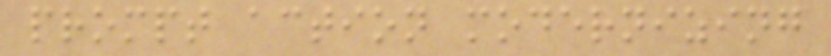prompt action modernizing
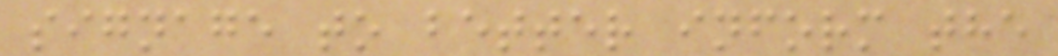signage to better inform the
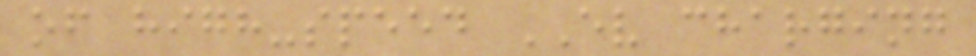of high-speed EV charging
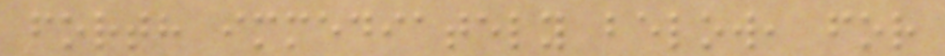forth immediately below, for
